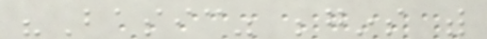"Basic" begins with
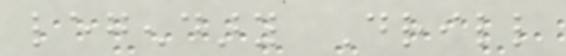legendary Drill
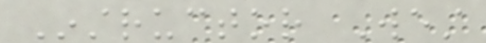Instructor West
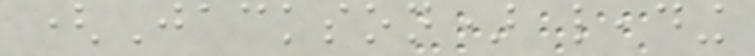(Jackson) leading
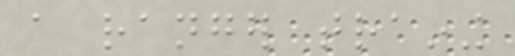a ranger training
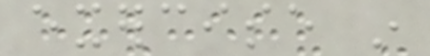exercise in
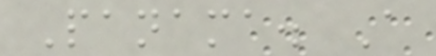Panama. A
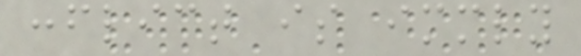conflict is immediately
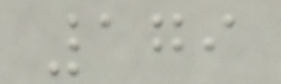179
